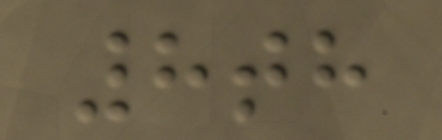8th
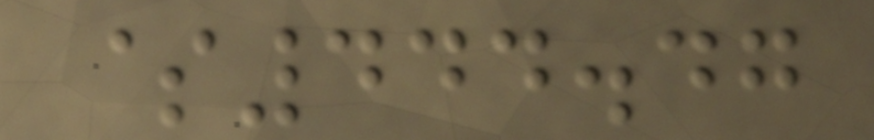$444.47
